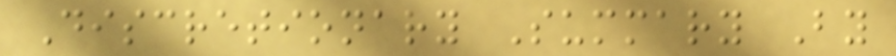Discretionary Summary By
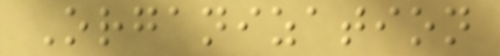Organization
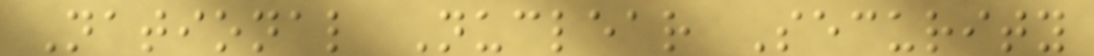National Nuclear Security
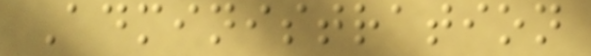Administration
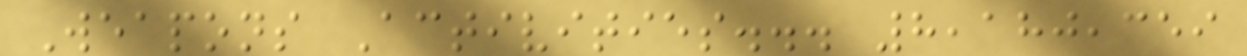Weapons Activities... 8,180,359
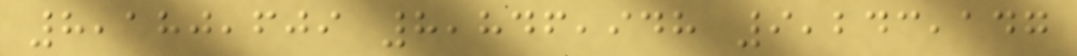8,180,609 8,846,948 9,243,147
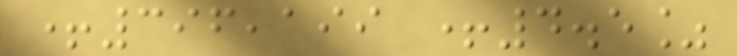+396,199 +4.5%
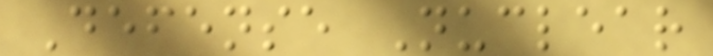Defense Nuclear
